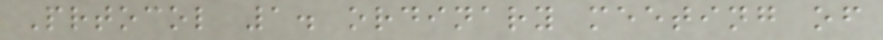Prtocol 1. ordinary meeting of
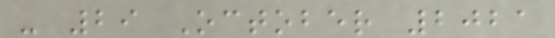- 29 October 2021
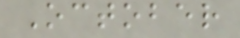October
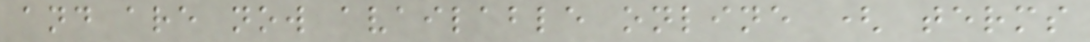and are now available online ( terms
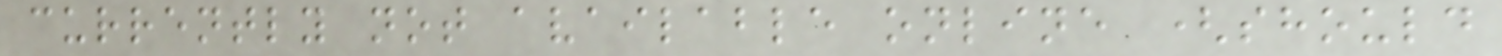currently not available online (should
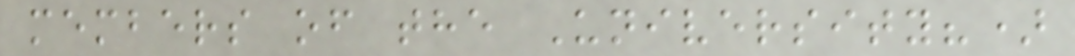members of the University?)
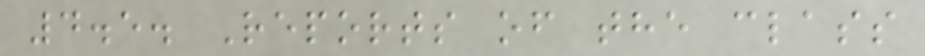4.5. Reports of the class
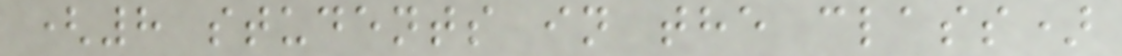(8 students in the class)
